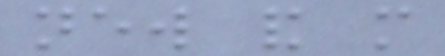new and more
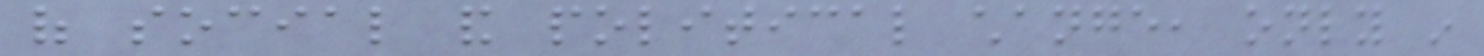of social and political change, only in
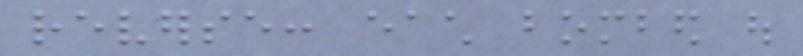reverse: each bombed out
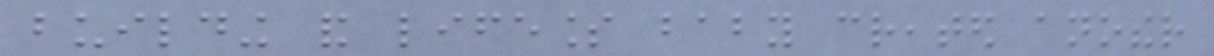building and lifeless baby created another
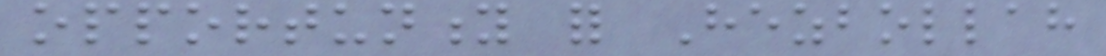opportunity for Hezbollah
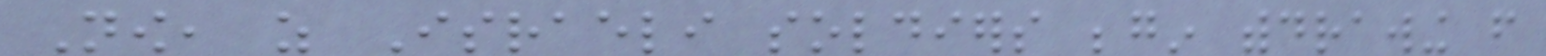Now, as Israeli soldiers begin withdrawing from
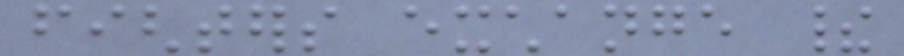fighters exchange their
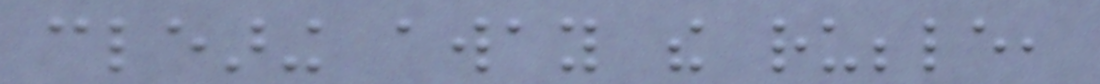clearing away the rubble,
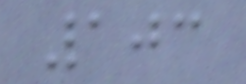103
